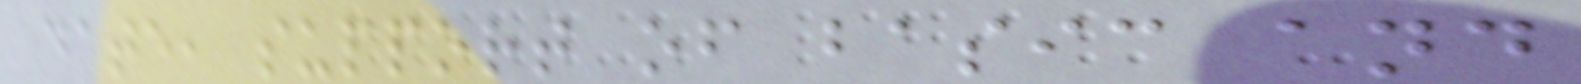date, support of basic and
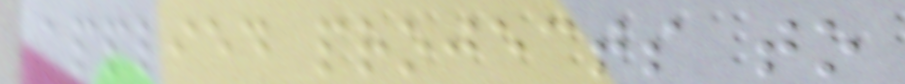applied projects to
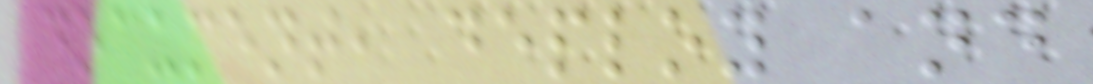document, deploy and
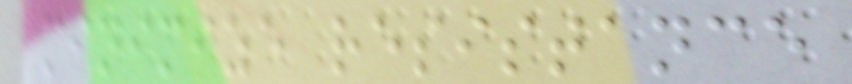minimize resistance
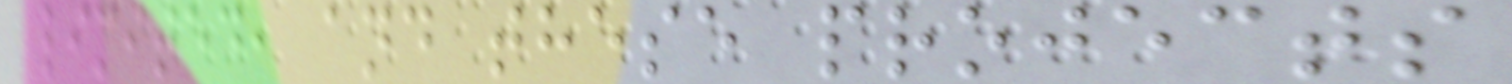limited, and these projects
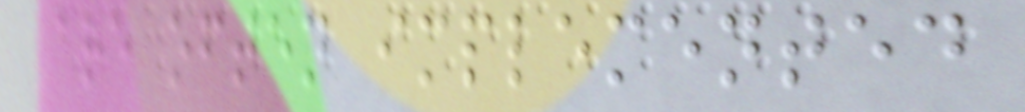are often implemented
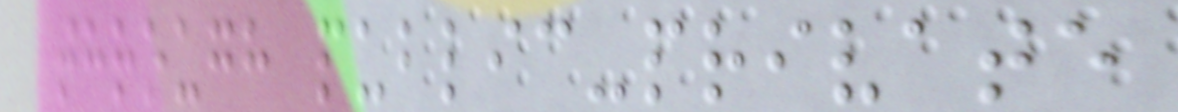through public-private
